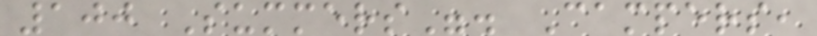100 Summers". Campers,
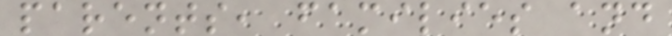parents, families and
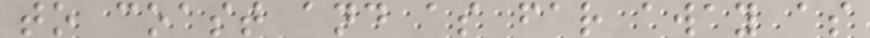to coast and as far away as
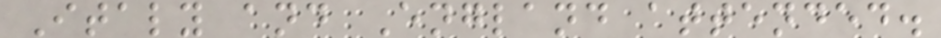Italy and England attended.
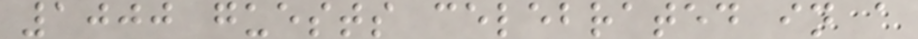1000 guests celebrated in a
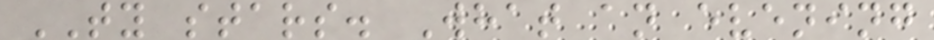TY stars. What an evening
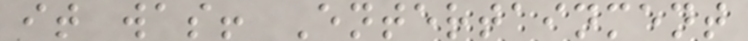it was! Entertainment
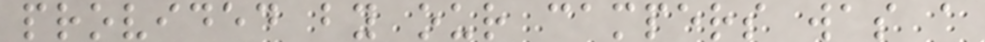provided by our campers was a
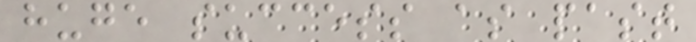huge success as past
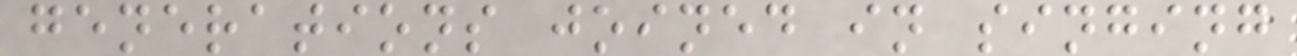generations joined in singing
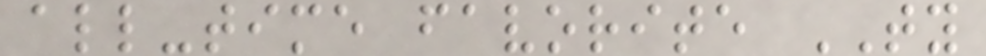all-time favorite TY
